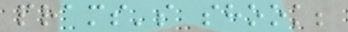prams's shook;
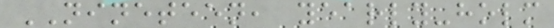NINETEEN, yearly-holm
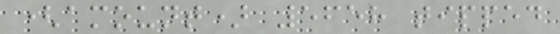(amount) 5658 tipped
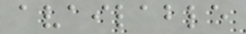available
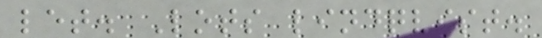let. Lots lindqvist.
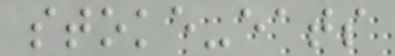stoke-eats
